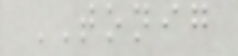TONIG
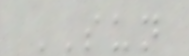SUN
